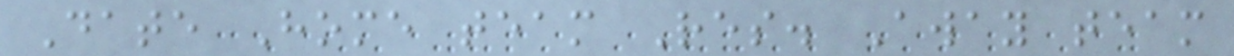Date Home team Res. Away team
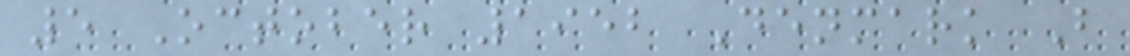5 October 1952 Denmark B
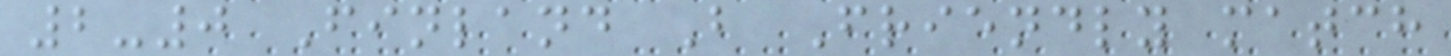2-0 Finland B Friendly match
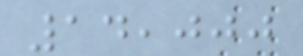14,000
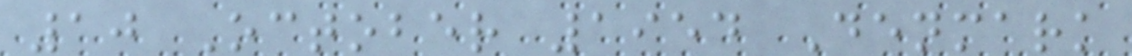10 October 1954 Denmark
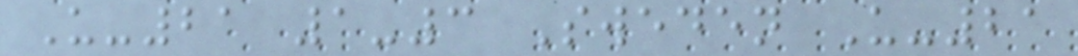U-21 1-3 Sweden U-21
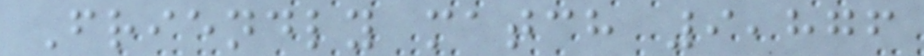Friendly match 9,876
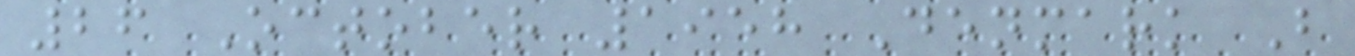26 October 1958 Denmark B
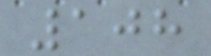108
